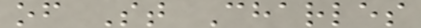of St Charles
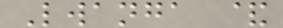Lwanga &
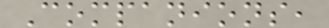Companions,
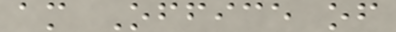am Office of
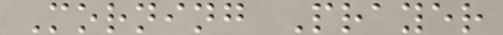Morning Prayer
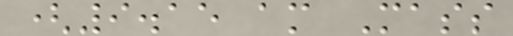(9.15 am Mass
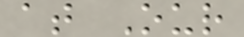at Our
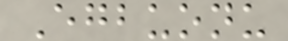Egbuonu
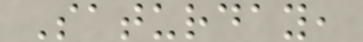Saturday,
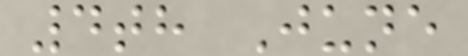4th June
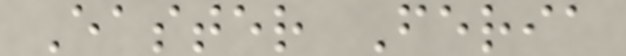Easter Feria
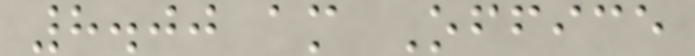8.00 am Office
